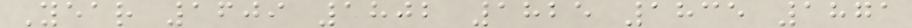Year 1609 1802 1825 1835 1871
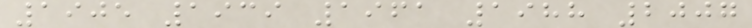1905 1939 1961 1988 2007
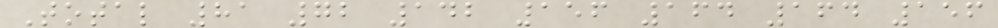Total 81 72 142 156 164 164 156
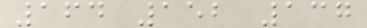164 152 137
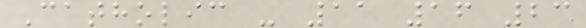Catholic - 11 16 23
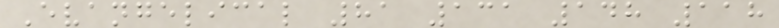Evangelical 81 131 148 118
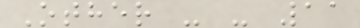Other - - 11
